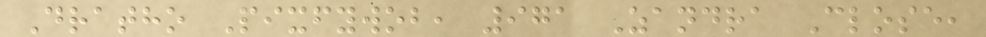Dratho Pixfywob, 971 Zandra Close,
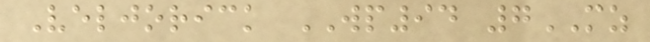Veljorick WP94 7MZ
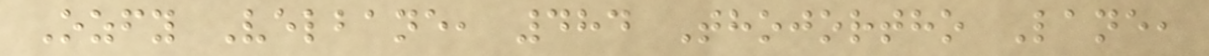Ozfy Velbane, 484 Thojortho Lane,
